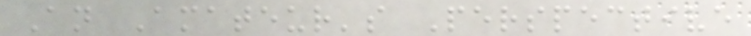An Amateur's Perspective
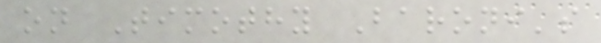on Timothy Baroni's
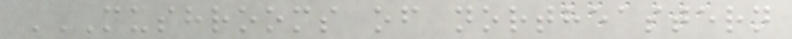MUSHROOMS OF NORTHEASTERN
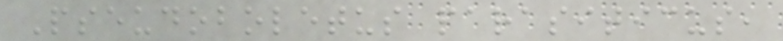Pseudoboletus parasiticus,
